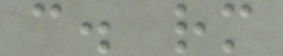c. rm
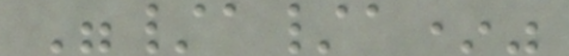"/a/a*"
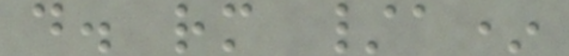d. rm /a*
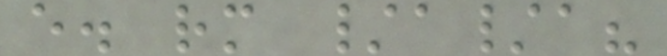e. rm /a/a?
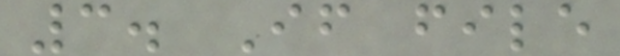3. If file
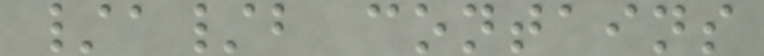/a/b contains
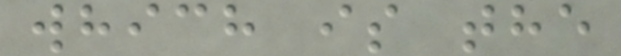which is the
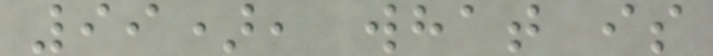99), what is
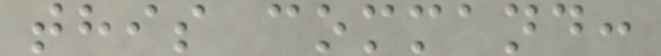this command:
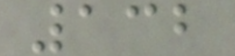132
